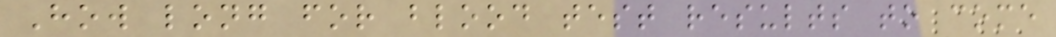How long for blood test results to come
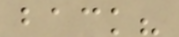back?
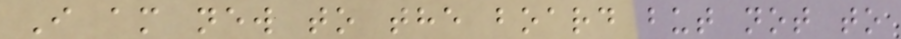I am new to the board but not to
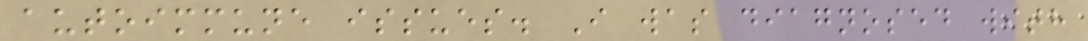autoimmune issues. I was diagnosed with
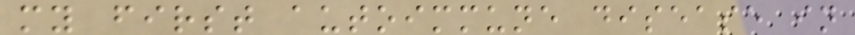my first autoimmune disease in
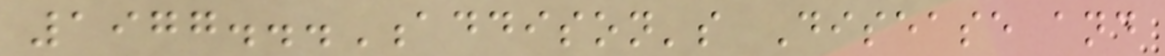1977...Addison's Disease and
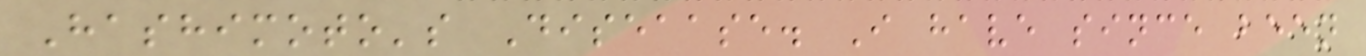Hashimoto's Diseaase. I have since been
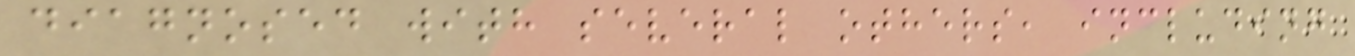diagnosed with several others, including
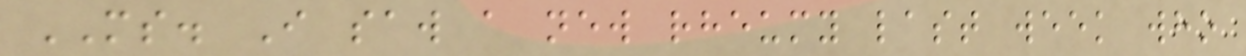MS. I saw a new rheumy last week who
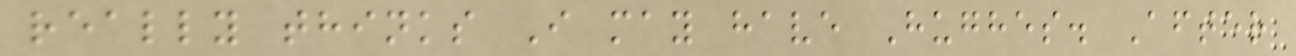really thinks I may have Hughes. After
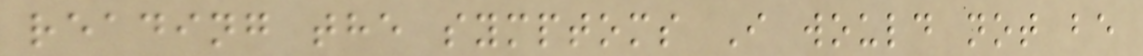reading the symptoms I would not be
